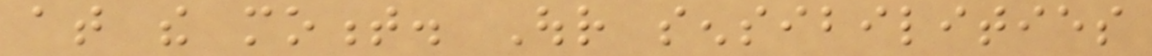at the moment. Our sensibilities
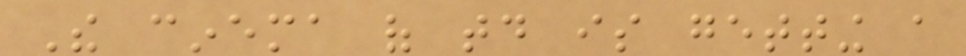The cinema of today is getting a
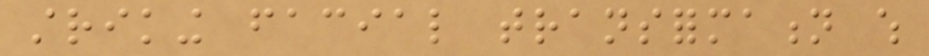striking facial transformation which
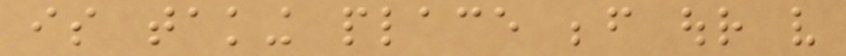is taking place before our very
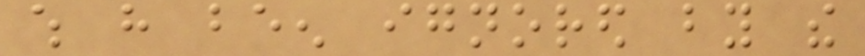which have been ignored by the
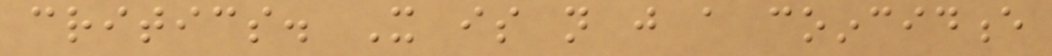critics. It is not just a coincidence
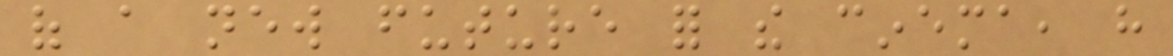of a new future for the cinema, have
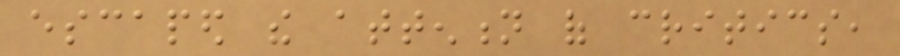escaped the attention of critics,
